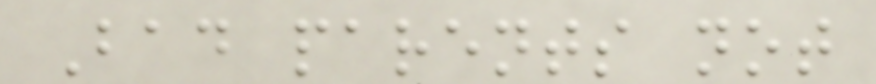Bad parents not
